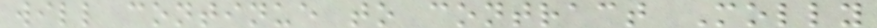will continue to contract Molly
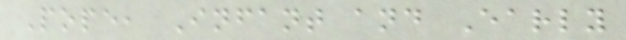Pope, Infant and Early
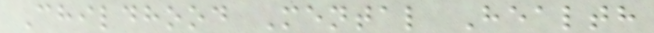Childhood Mental Health
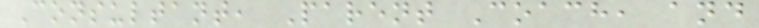Consultant, Parent Coach, and
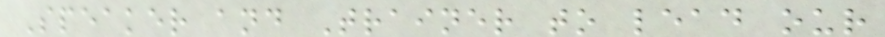Speaker and Trainer to lead our
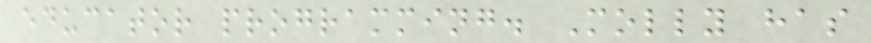educator programming. Molly has
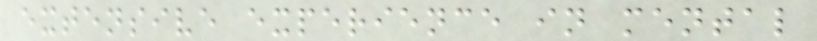extensive experience in mental
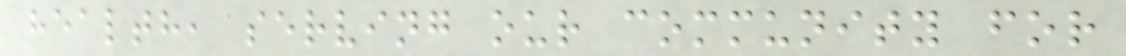health, serving our community for
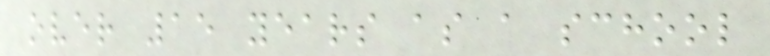over 15 years as a school
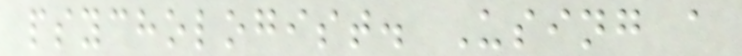psychologist. Using a
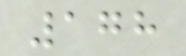178
